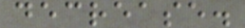decrease.
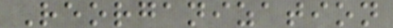Reorganization
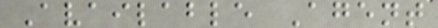Available Agent
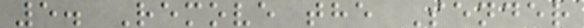5. Remove the Sender
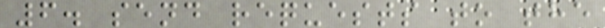6. send requests to the
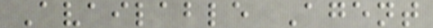Available Agent
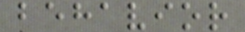behavior
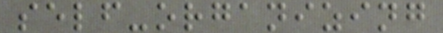self-organizing
